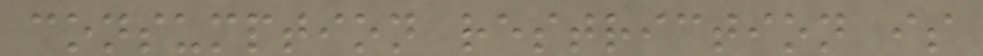consumption restriction is
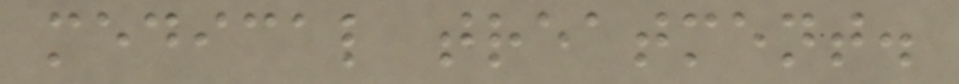medical treatment.
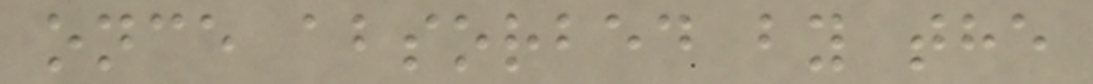once absorbed by the
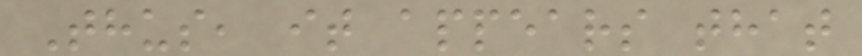Thus, it appears that
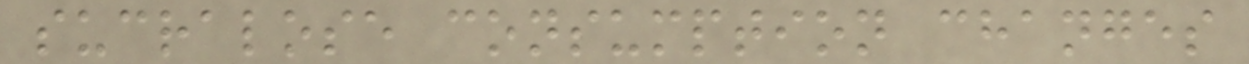sucralose consumption changes
